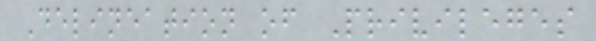Delineation of Privileges
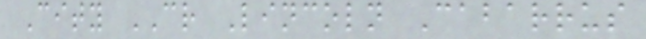City CR Lincoln Cabarrus
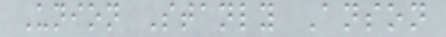Union Stanly Anson
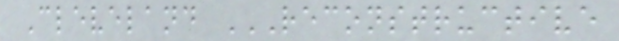Cleveland RECONSTRUCTIVE
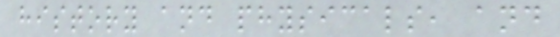history and physicals, and
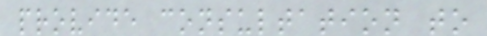provide consultation to
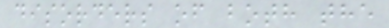disorders of both the
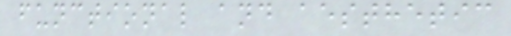functional and aesthetic
